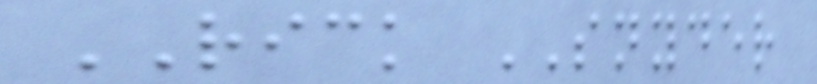RICK SNYDER
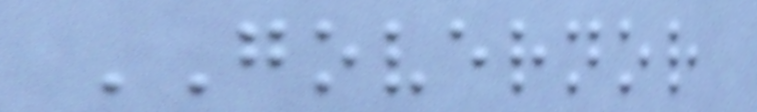GOVERNOR
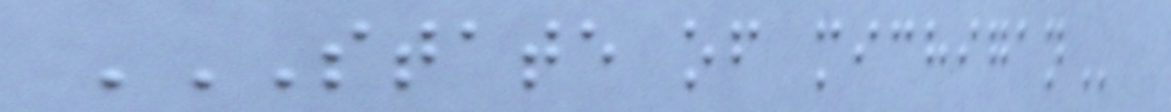STATE OF MICHIGAN
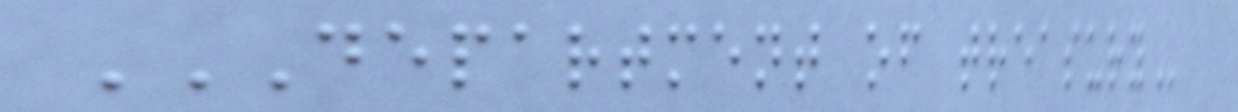DEPARTMENT OF TREASURY
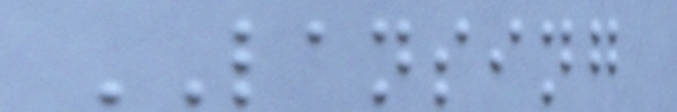LANSING
